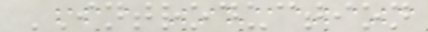INTRODUCTION
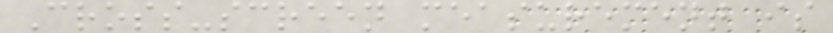Cross-screen measurement is
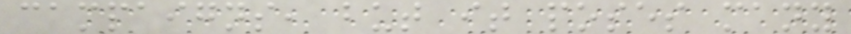campaigns, but it poses many
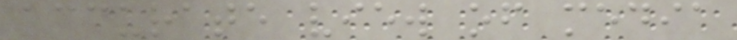accurate view of media
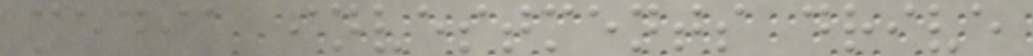media investments drive
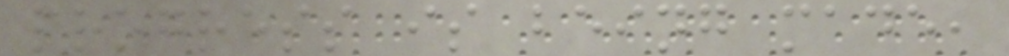progress is being made,
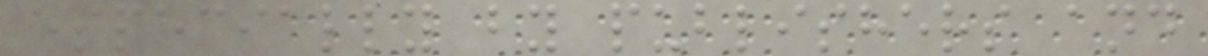especially by publishers and
